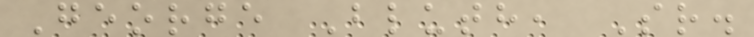George Bluth, Sr.
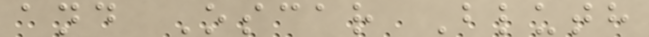and Oscar Bluth
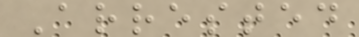Arrested
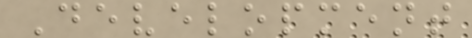Development
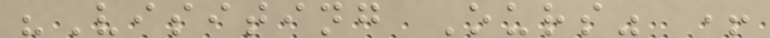"Visiting Ours" +
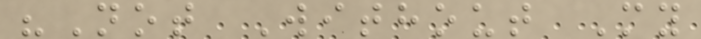"Not Without My
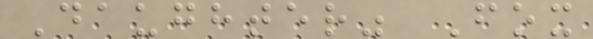Daughter" Fox
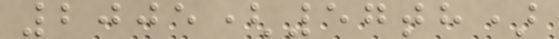2005(57th)
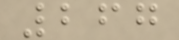267
